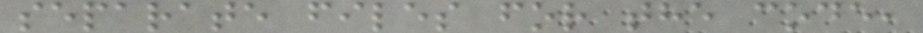separate files for the code,
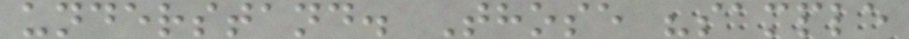understand. Those "sample
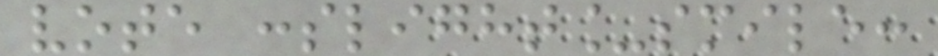vote :slight_smile:
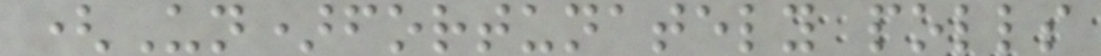(Un)fortunately polls
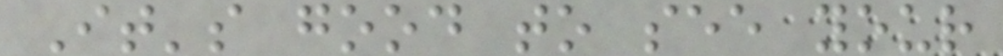It's good to see your
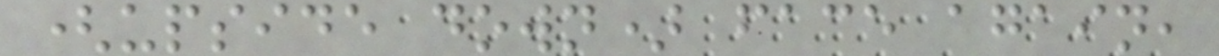(upside down) face again,
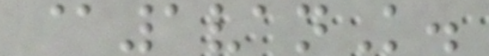@1vanK.
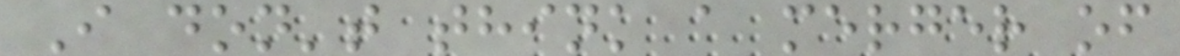I don't think a merger of
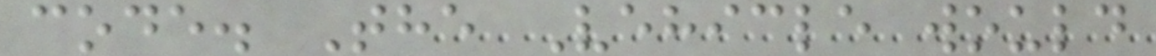code. The Vehicle would
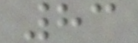83
